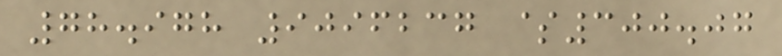78.978 9096237 $300.07
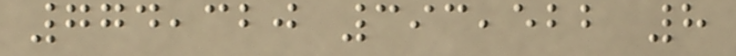774,320 393,522 8
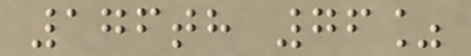176th 76%
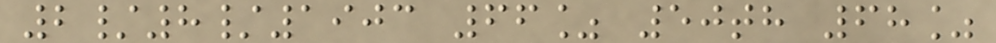2/8/1903 66% 50th 68%
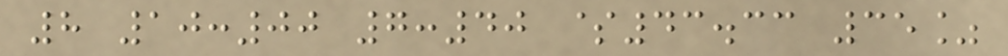8 10:00 7:40 $43.33 35%
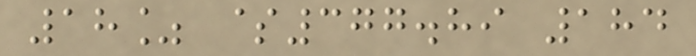18% $377.89 184
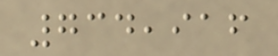734,916
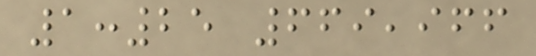1:25 669,966
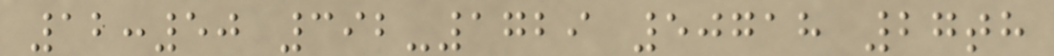12:50 392-1729 50718 27th
